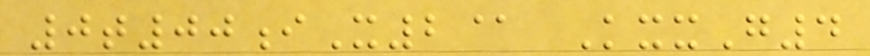0t00iX2@ KxxG4
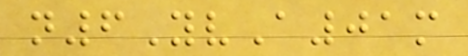n6YvA01m
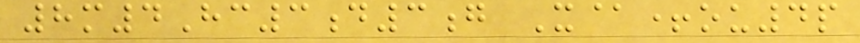8m4Hc3d3g X@+ou4p
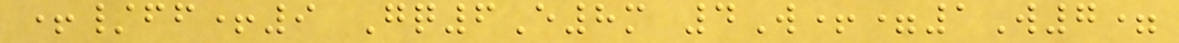+/ff+9 Gq6E8m 4W+=1W7=
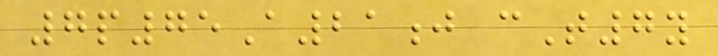7p75A21j cT7y
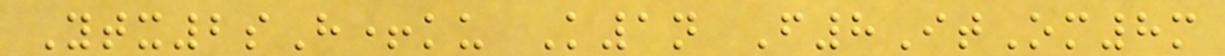Ytx2sH+ku K1n F8ItOm8m
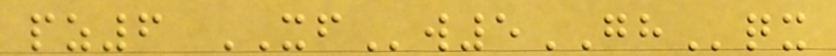pz6 XFw5GHqx
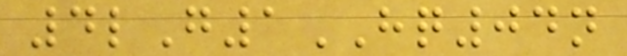4lG1HQ04n
